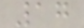17
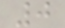0
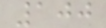100
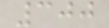300
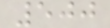500
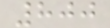800
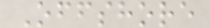Offshore
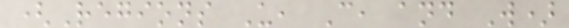(Regions U, C, and W)
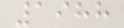1988
